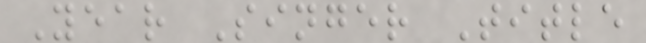Year Singer Title
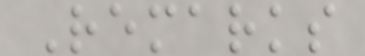Remarks
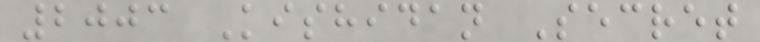2003 Kishidan Secret
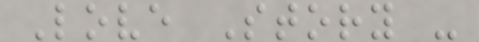Love Story -
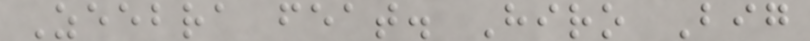Zeebra feat. Hiro Big
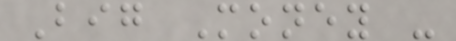Big Money -
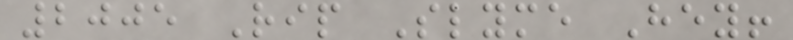2005 Rip Slyme Hey!
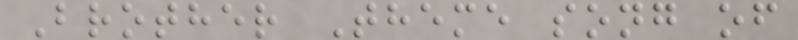Brother Theme song of
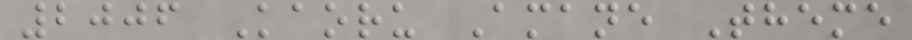2006 Kaoru Amane Theme
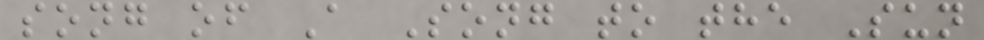song of A Song to the Sun
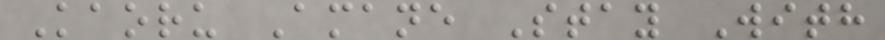Kaoru Amane Stay With
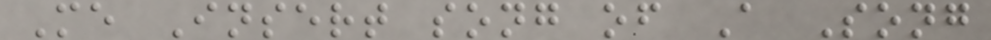Me Insert song of A Song
